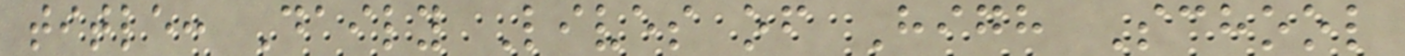title: Daily Lives of High School
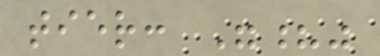tier: "?"
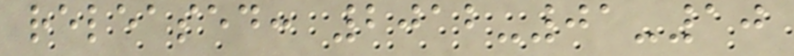released: 2012-01-10
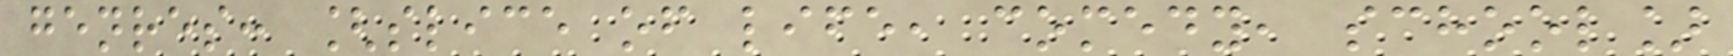genres: [slice of life, comedy, school]
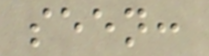seen:
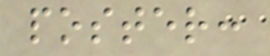poster:
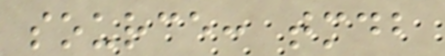source: tmdb
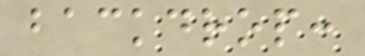backdrop:
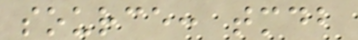source: tmdb
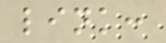link:
